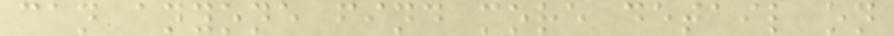can anyone find more detail on
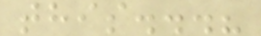this...?
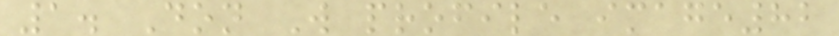1. Don W profile image82
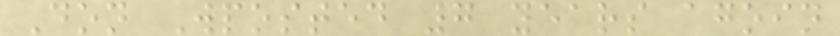Don Wposted 7 years agoin
